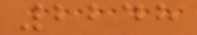2248
